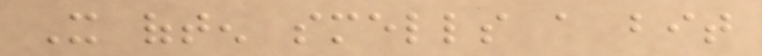It often smells a bit
